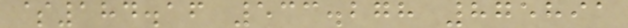$184.16 533.278 875891
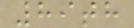89th
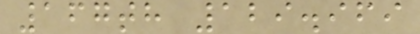167th 129.969
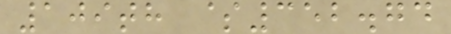109th $352.74
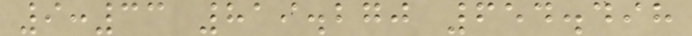9:33 819.270 654.498
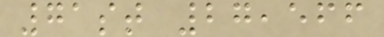71st 27,566
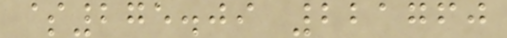$275.09 221760
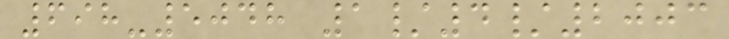698-5048 1/4/2003
